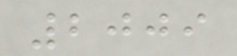2009
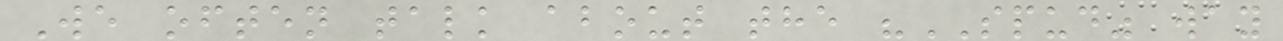We often talk about the "SPUD" way
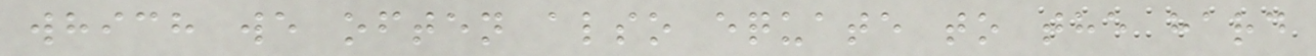which we often also equate to the hard
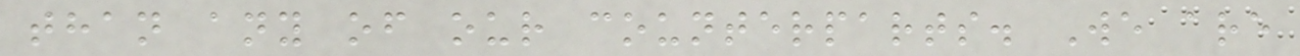than any of our counterparts. We are
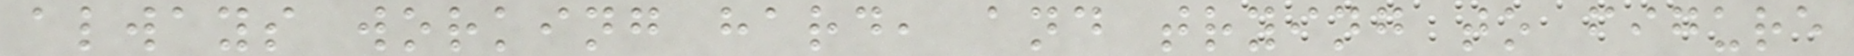always working hard, and trying to figure
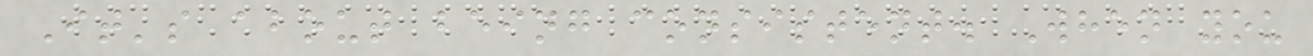It's about being consistent. When you
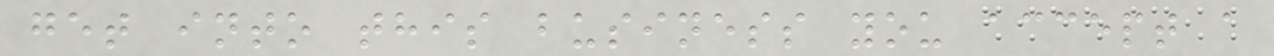get into this business you accept a
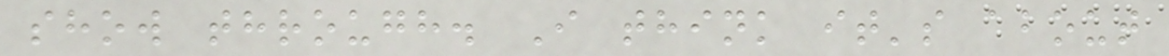show through. I think it's about
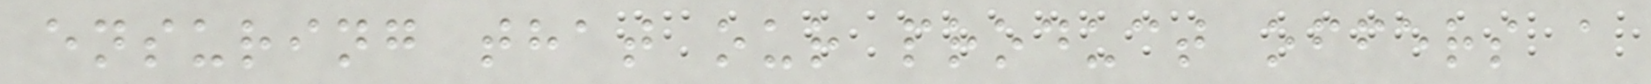ensuring that our product offers a
